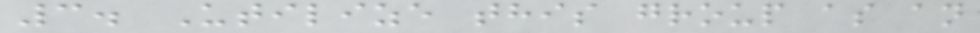3. Utilize this group as an
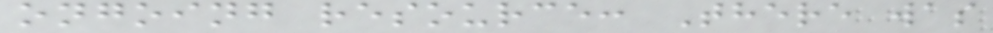ongoing resource: There was
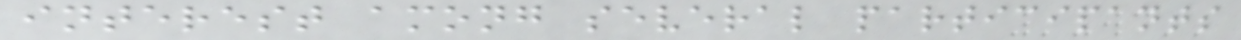interest among several participants
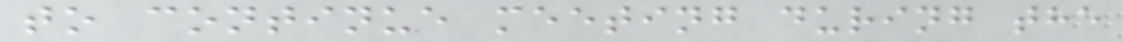to continue meeting during the
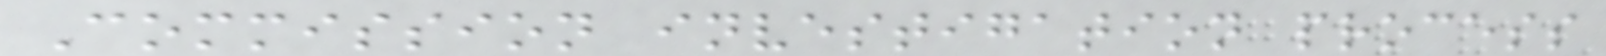Commission investigation process
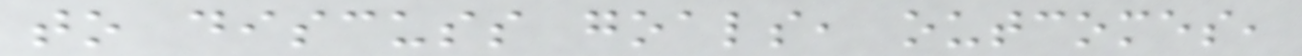to discuss goals, outcomes,
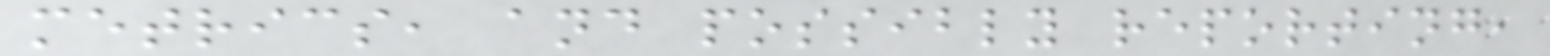metrics, and possibly reporting,
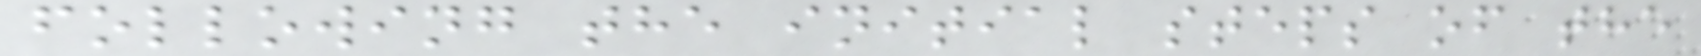following the initial steps of the
